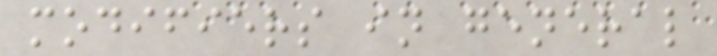modifiers in general
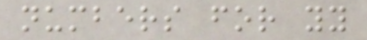numbers for yy
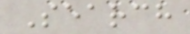Search
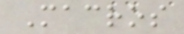Macros
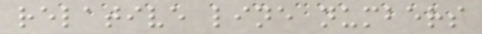relative line numbers
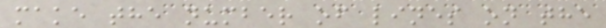make the number of lines on the
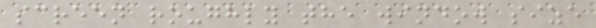screen roughly the window size
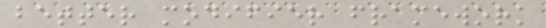better modifier framework
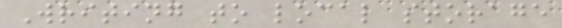Writing to local storage
